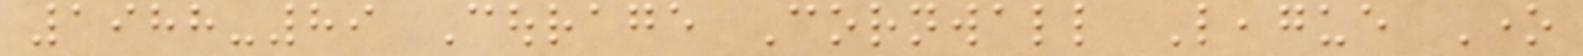1988-89 Courage Cornwall League One
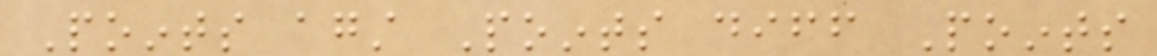Points against Points diff Points
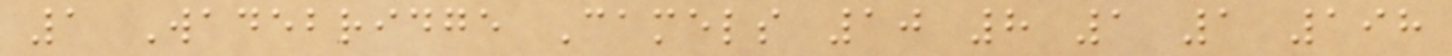1 Wadebridge Camels 10 8 1 1 198
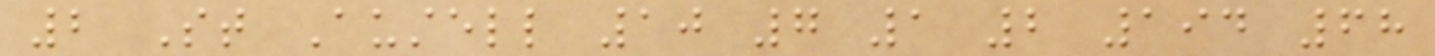2 St Austell 10 7 1 2 194 68
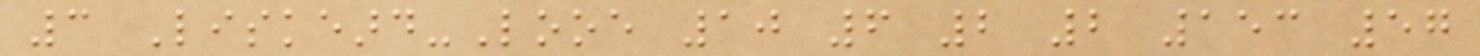3 Liskeard-Looe 10 6 2 2 153 57
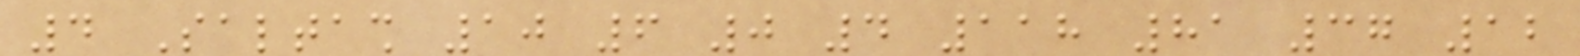4 Saltash 10 6 0 4 118 81 37 12
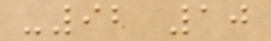-92 10
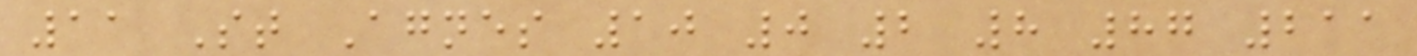11 St Agnes 10 0 2 8 87 211
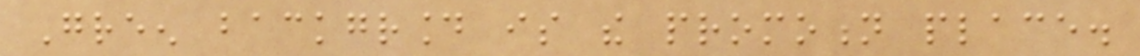Green background is the promotion place.
